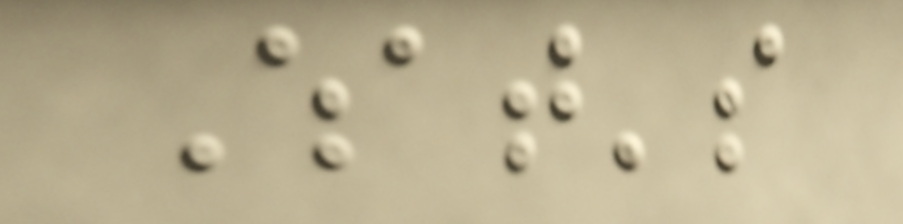What's
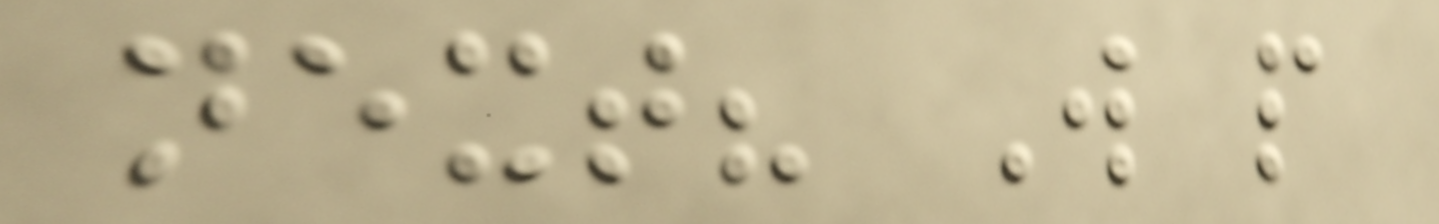next? Will people
